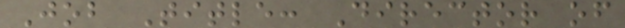Job Title: Director of
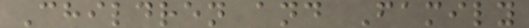Children and Family
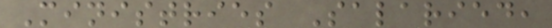Ministries Salaried,
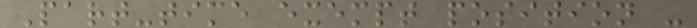Part-time exempt position -
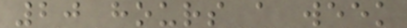20 hours a week
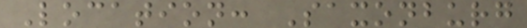Location: Saxonburg
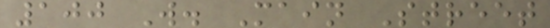100 W. Main Street
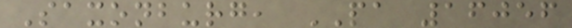Saxonburg, PA 16056
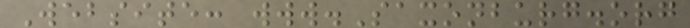Website: www.Saxonburg.org
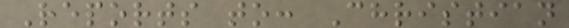Reports to: Christian
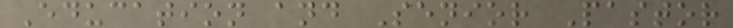Education and Senior Pastor
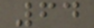64
